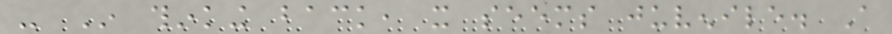- In thinking back, it seems juvenile. A
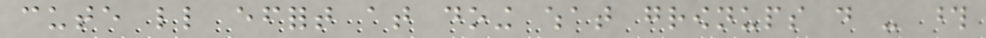cute little effort at doing what grownups do - those
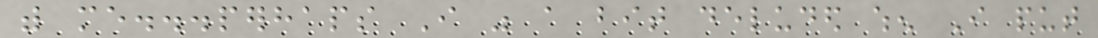with me...perhaps I was a bit deluded when I put
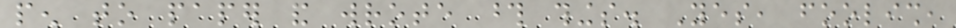pen to paper and wrote those things. Yes, foolish,
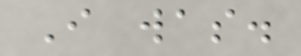I was.
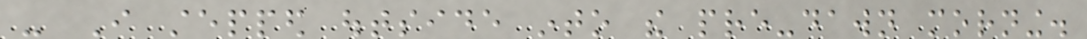- I stepped outside into the pre-dawn morning.
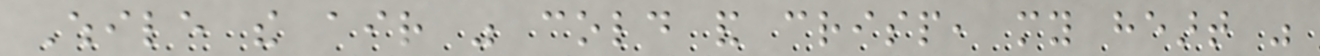While the air was cold and crisp, my heart was
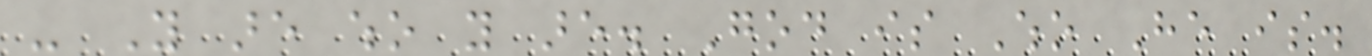- You are who you are. God is Who He is.
